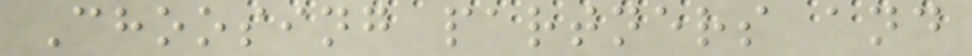Choosing partners and
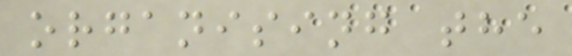organising the
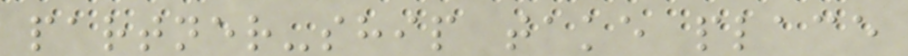partner-ship take place
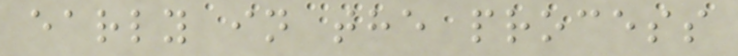early in the process
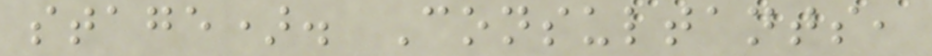stage). Consultants,
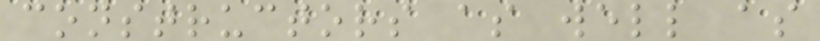constructors as well as
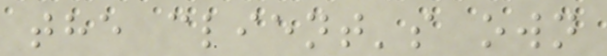the client's own
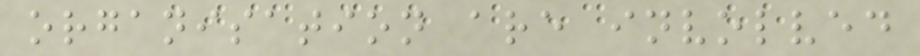organisation are involved
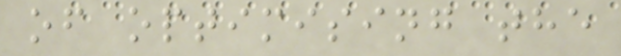of optimising the
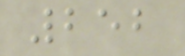252
